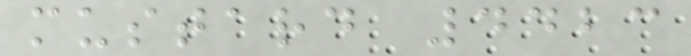mustard 4423
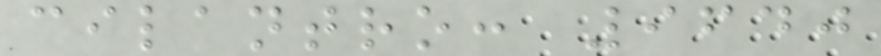cilantro: 9640
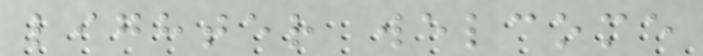lighter welcome
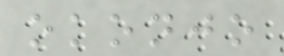okonjo
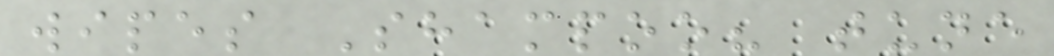wipes Shampoo? tune
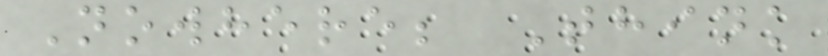Nowhere; Think
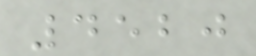4520
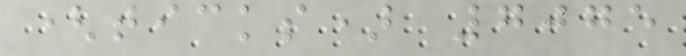(ticks) 7075
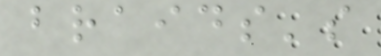braids's
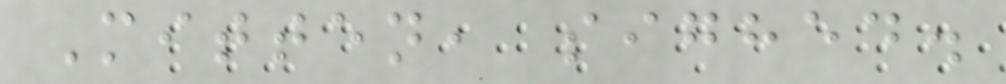Mitten, sighed.
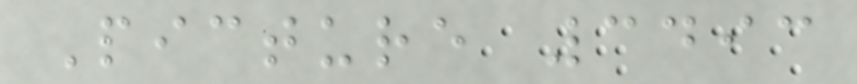Picture 3493
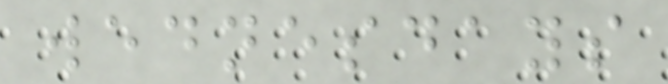wednesdays
